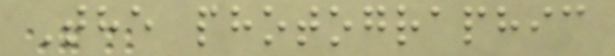The photographic
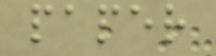paper
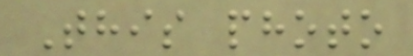This photo
